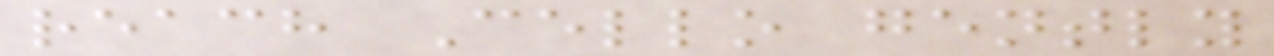reach Cello gently
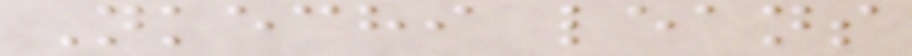Nkechi leans
